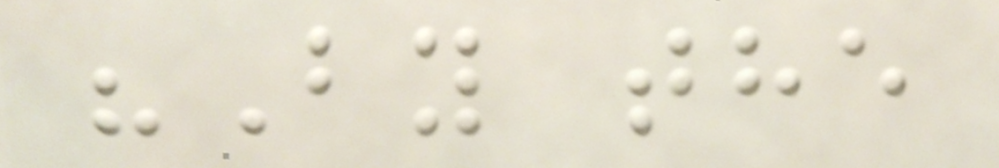"By the
